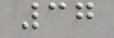37
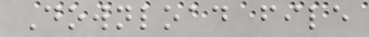Download file
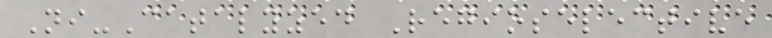Ni-Catalyzed Regioselective
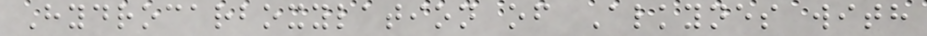Hydrocarboxylation of Alkynes with
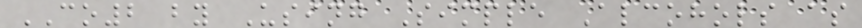CO2 by Using Simple Alcohols as
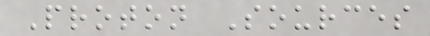Proton Sources
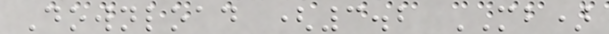Download (3.2 MB)
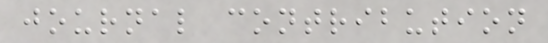journal contribution
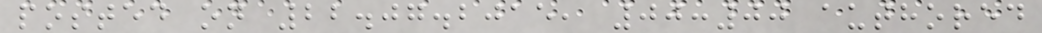posted on 22.07.2015, 00:00 authored
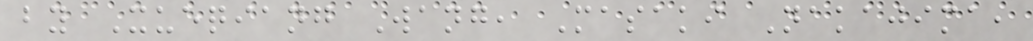by Xueqiang Wang, Masaki Nakajima,
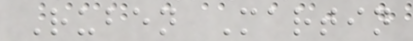Ruben Martin
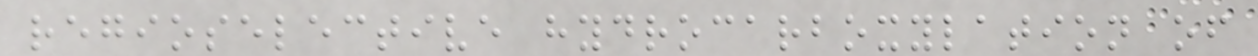regioselective hydrocarboxylation of
